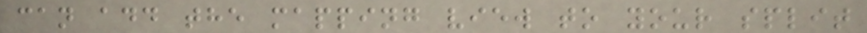can add the mapping view to your split
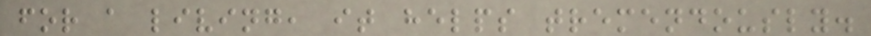for a living, it helps tremendously.
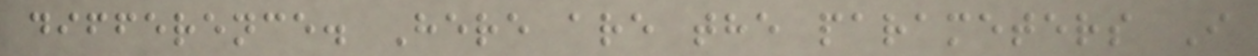difference. Here are the parameters I
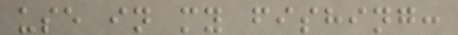use in my fishing:
